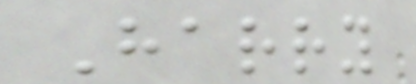Harry
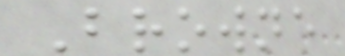Browne
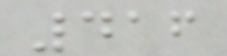416
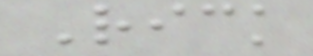Rick
